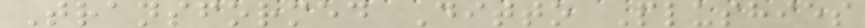Transformed Ditto Plushies
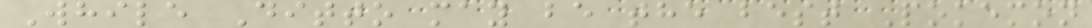While Ditto may be the best Pokemon
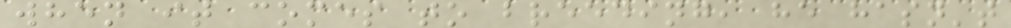when it comes to breeding, he hasn't
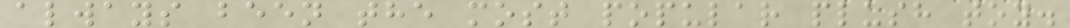always been the most popular plush toy.
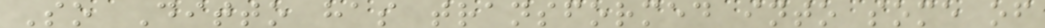So Ditto has transformed into some of
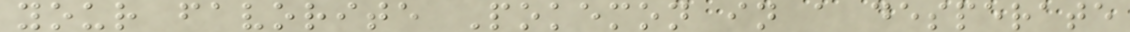your favorite Pokemon in a desperate
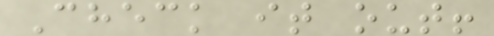Check it out!
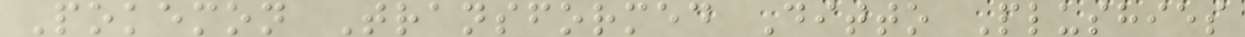Pokemon Transformed Ditto Plushies
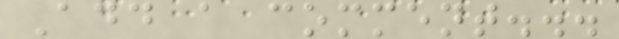Add a comment...
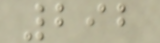292
